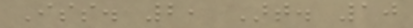Iss. 2, Art. 10
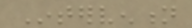Intervention
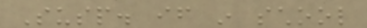Susp. if in school
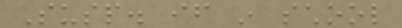Susp. if in school
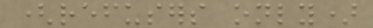(refusers only)
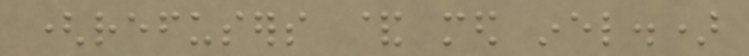(refusers & med inel.)
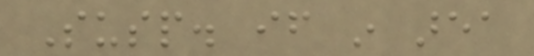Susp. if in area
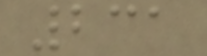231
